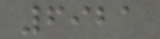6921
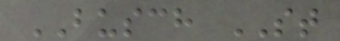BUSCH ST
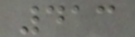413
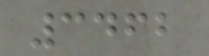3462
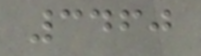3460
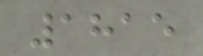1815
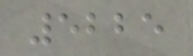5225
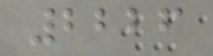2226
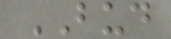BUD
